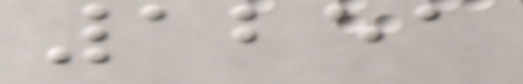1251
